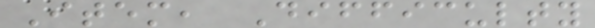Item, Difficulty
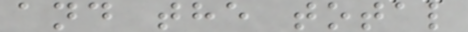and the total
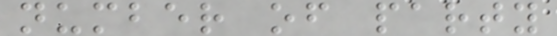number of party
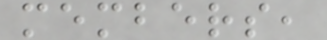members,
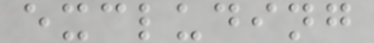excluding
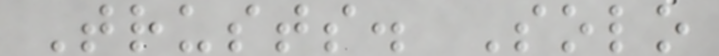Trusts. Solo
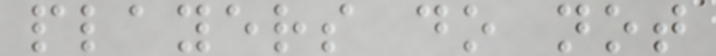players do not
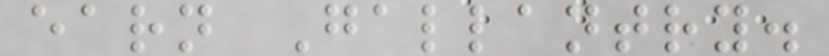earn Gallantry.
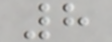8
